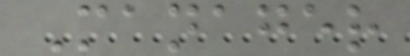Manager
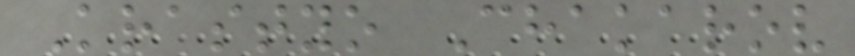Krastyo Chakarov
